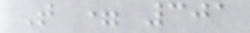T = 301
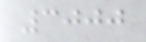3000
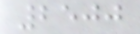2500
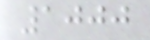1000
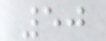50
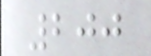200
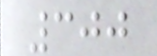300
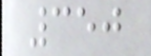350
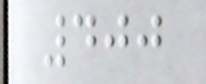400
